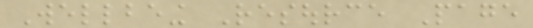Wellbeing Resource Page
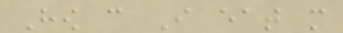How can I eat more
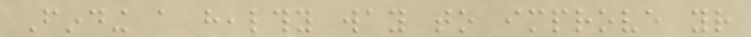Finding a healthy way to improve your
